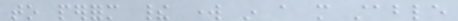to perform their work in a more stable
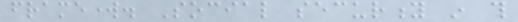framework. Social security in this
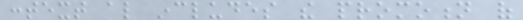context also includes the promotion of
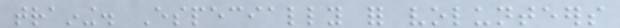training. Especially for volunteers
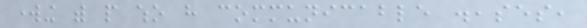working with people who have communicable diseases,
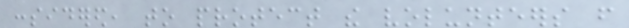considered, to protect the volunteers from
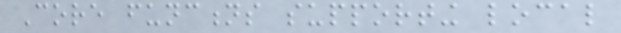Core functions supporting local
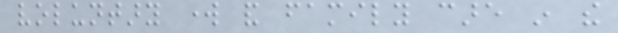voluntary work and family care in the
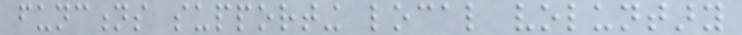functions supporting local voluntary
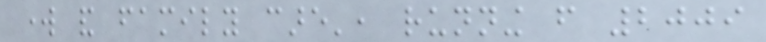work and family care', running from 2009
